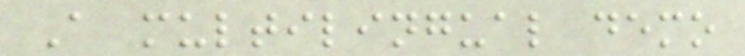A multilingual demo
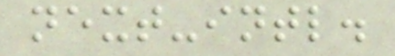next-intl.
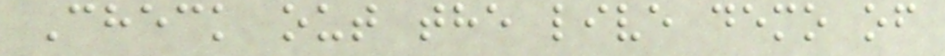Check out the live demo of
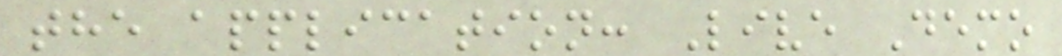the application: Live Demo
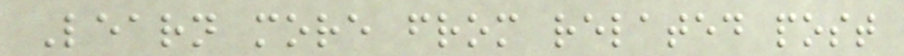Learn more from related post
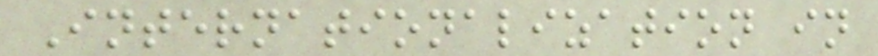Internationalization in
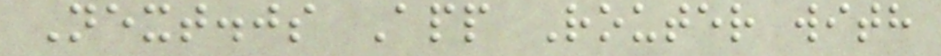Next.js App Router with
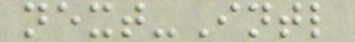next-Intl
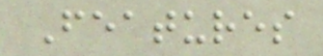Features
